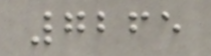7265
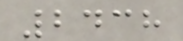2438
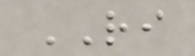RI
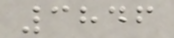3846
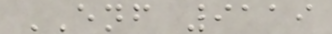ENF 9119
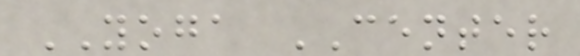YOGA CENTER
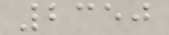2350
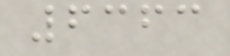6363
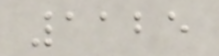1125
